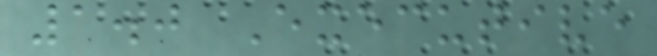1.0 Executive
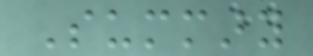Summary
